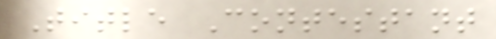Title Contestant
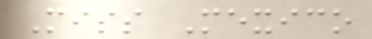Miss Mexico
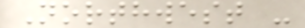Northwest -
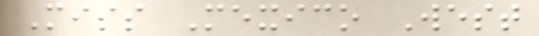Miss Mexico West
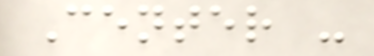Center -
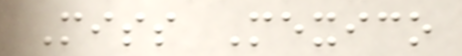Miss Mexico
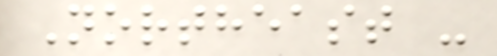Northeast -
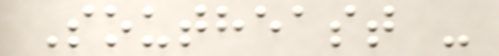Southeast -
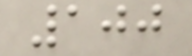100
